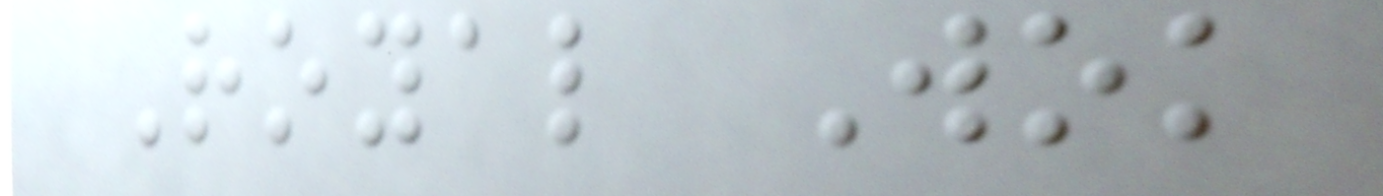Royal Wok
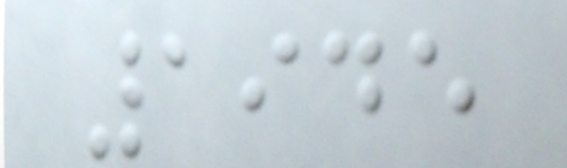1945
